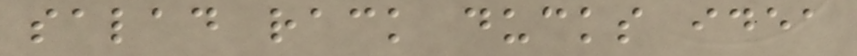salad rack ducks idea
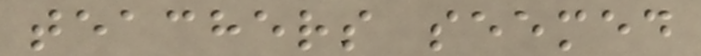teachers seemed
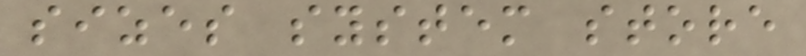sizes system store
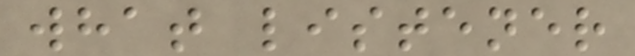what listener
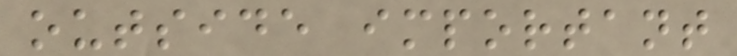outside important
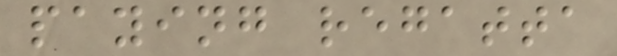paying regatta
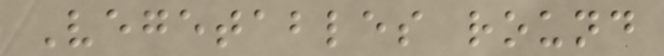Vegetables round
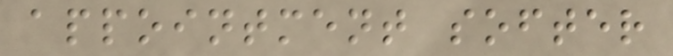appointment softer
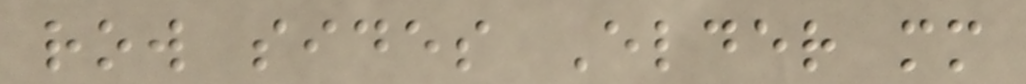row sides Elder mm
